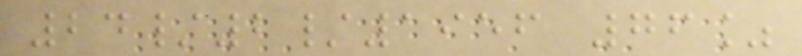24/2/1956 76%
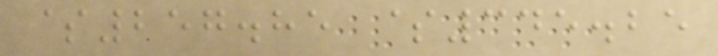$257.85 $345.25
